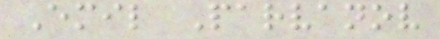Emil Parvanov
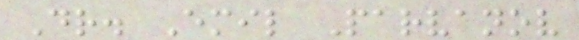Dr. Emil Parvanov
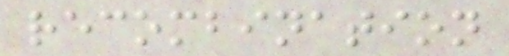recombination
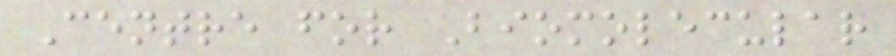Centre for Biomolecular
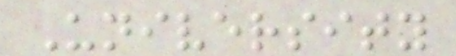University
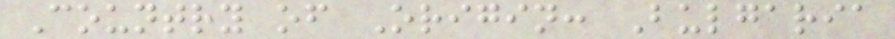Country of Origin: Bulgaria
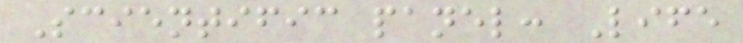Scientific panel: Life
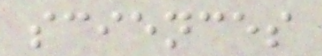sciences
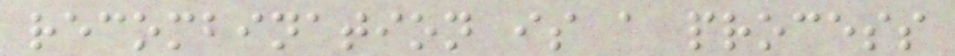recombination is a process
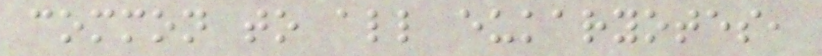common to all eukaryotes,
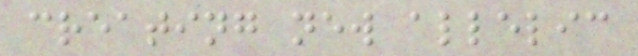creating new allelic
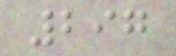297
